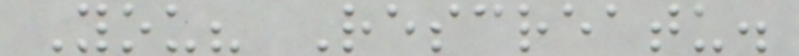You? Rescreatu.
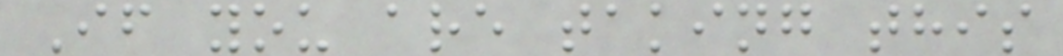If you are taking this
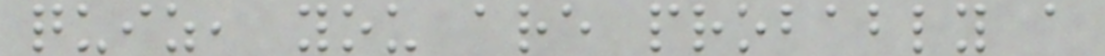quiz, you are probably a
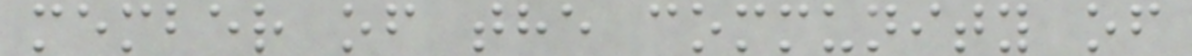member of the community of
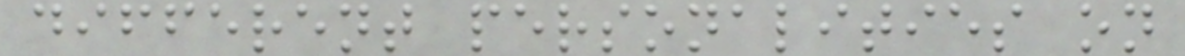different personalities on
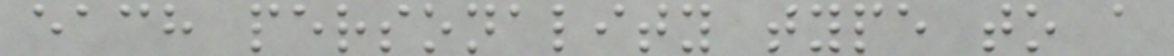each personality type to a
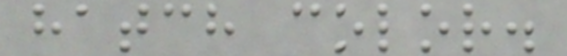hatch color.
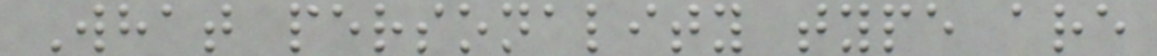What personality type are
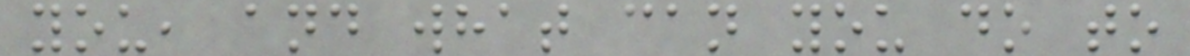you, and what can you do to
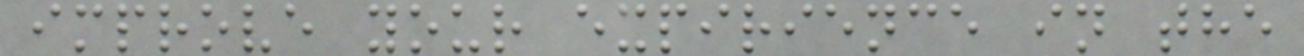improve your expirience in the
